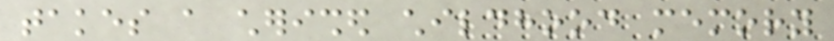takes a cherished childhood memory
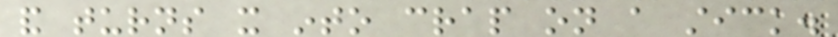and turns it into crap on a stick.
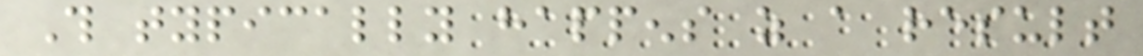This typically happens as a result
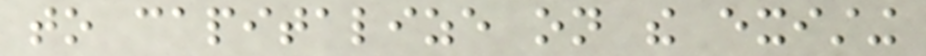to capitalize on the existing
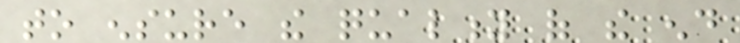to ensure the quality of the end
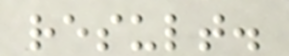result.
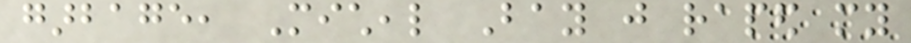garbage, Micheal Bay just raped my
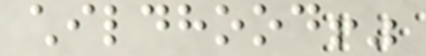childhood!"
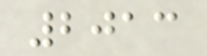2013
